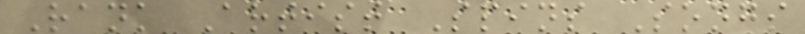Rank Artist Spins Songs
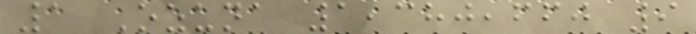1 Ozuna 1,380,660 9
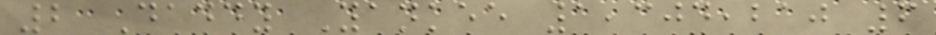2 Daddy Yankee 1,304,210 6
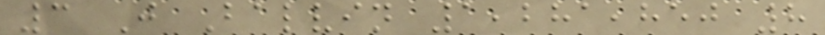3 J Balvin 1,281,850 8
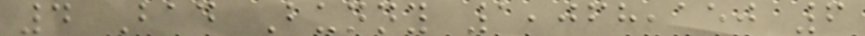4 Bad Bunny 1,068,150 6
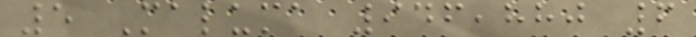5 Maluma 946,880 6
